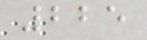225
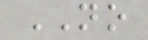NO
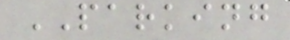PARKING
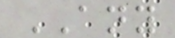ANY
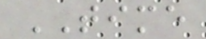TIME
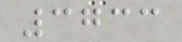3733
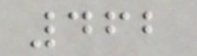462
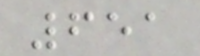651
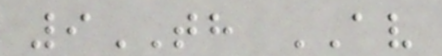9TH AV
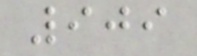909
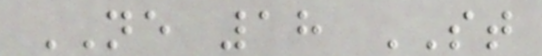NE 18 ST
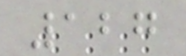127
